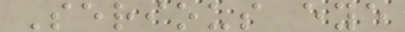Serious eye
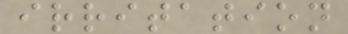irritation
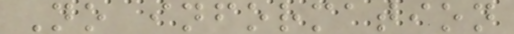No information
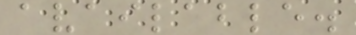available.
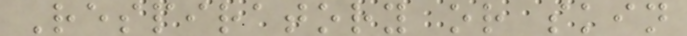Respiratory or skin
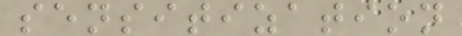sensitization
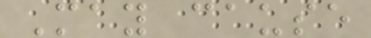May cause
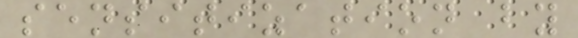sensitization by
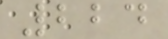224
